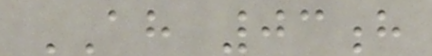AH 03h
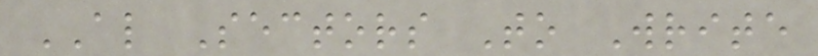AL Sectors To Write
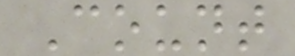Count
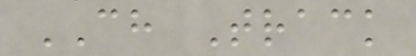CH Track
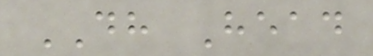DH Head
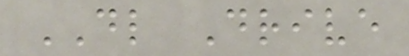DL Drive
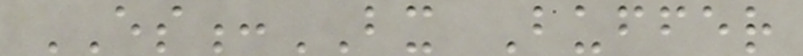ES:BX Buffer
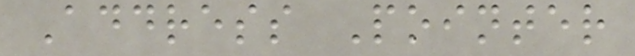Address Pointer
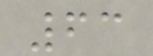63
